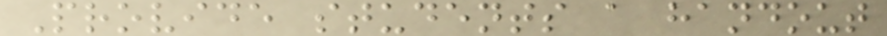Provide students a handout
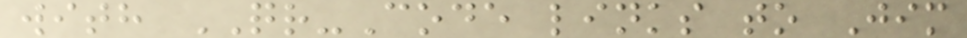with QR-Code links to Jim
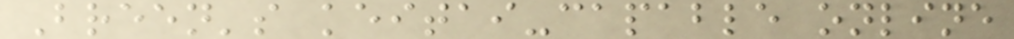Breen's keitai-capable online
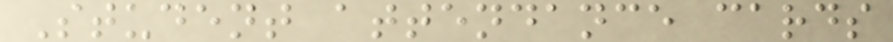Student attendance cards
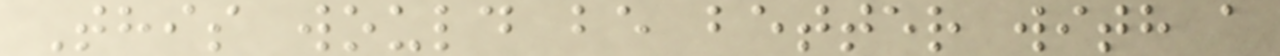This would be better with a
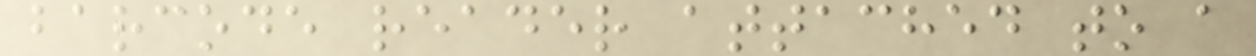barcode reader attached to a
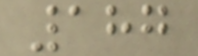187
